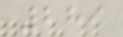289
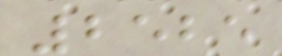2525
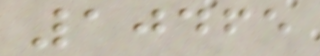10465
